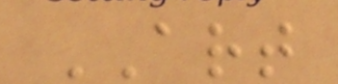ART
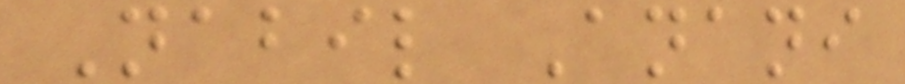Nabil Anani
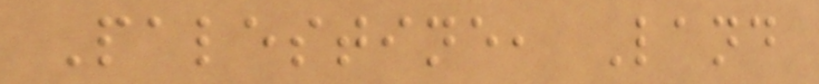Palestine, Land
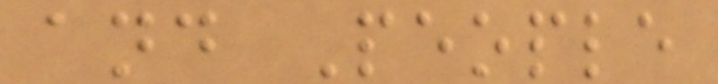and People
